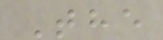The
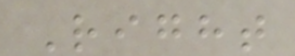Right
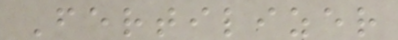Fertilizer
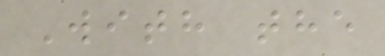With the
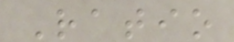Ratio
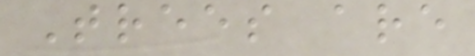Trees are
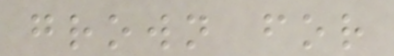grown for
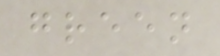green
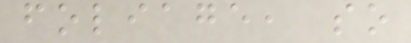foliage, so
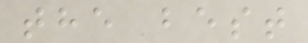the best
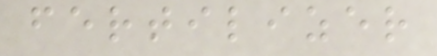fertilizer
